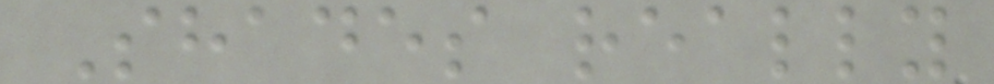Shades really
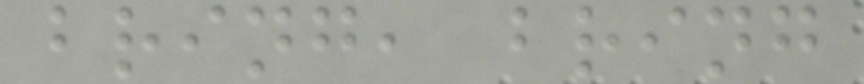bring, bring
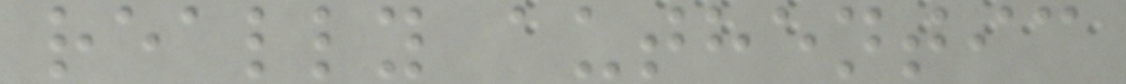really authentic
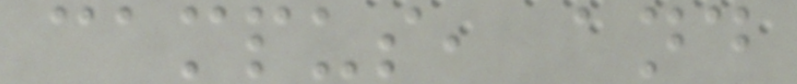campus, and
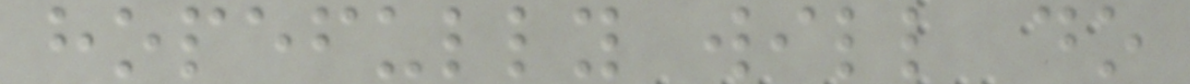hopefully will do
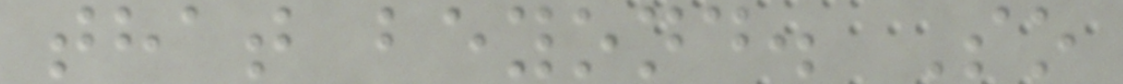that beyond. So
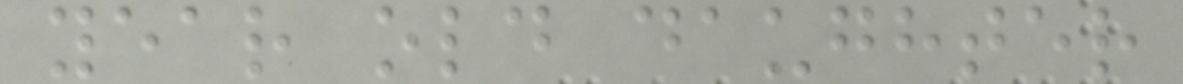year old daughter
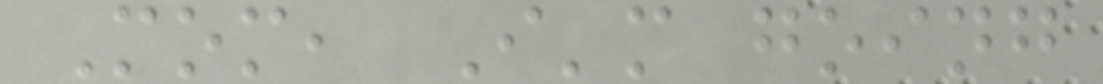Mom, I'm going
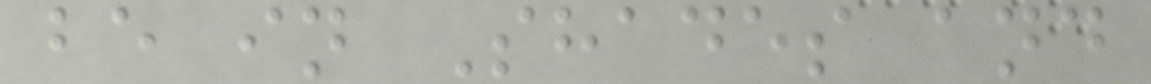be in Shades and
